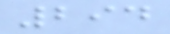294
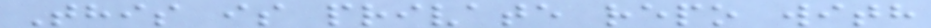This is private repo with
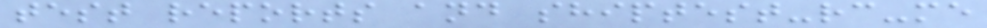test reports and shiptest-rc-me
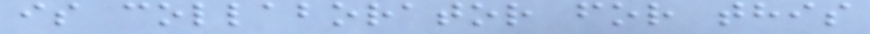is collaborator for this
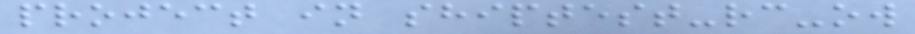project in shiptest-rc-ow
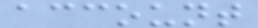account
